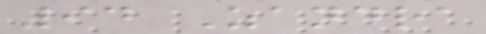94 Zandra
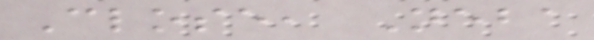Close, Neba
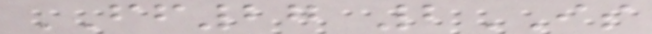FF27 2IS
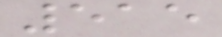515
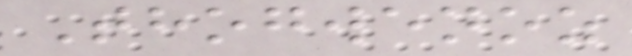Thogwenoz
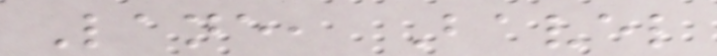Lane, Bavel
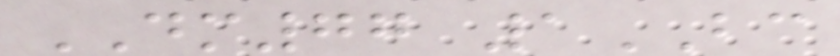DM77 1BC
